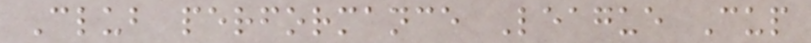Club performance League Cup
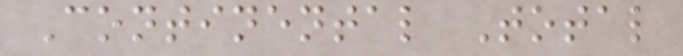Continental Total
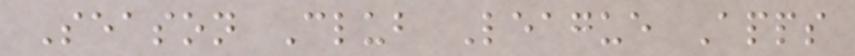Season Club League Apps
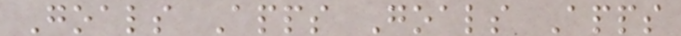Goals Apps Goals Apps
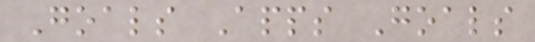Goals Apps Goals
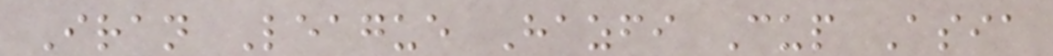Iran League Hazfi Cup Asia
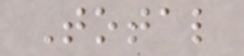Total
